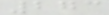273
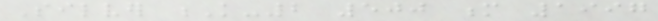Silver K-2 500 m 1997
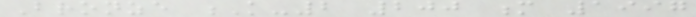Bronze K-2 200 m 1997
